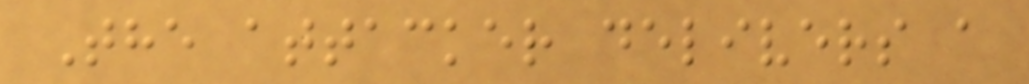The attacker delivers a
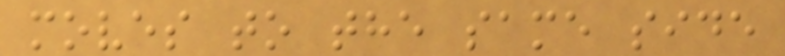moves to the same side
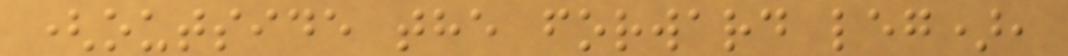(outside the forward leg),
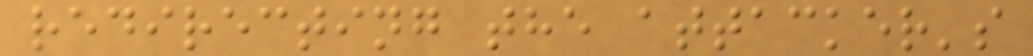redirecting the attacker's
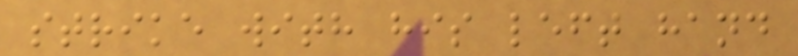strike with his left hand
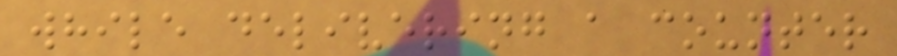while delivering a counter
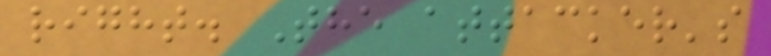right. The attacker's
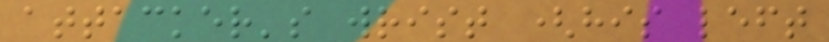attacker's wrist (his left
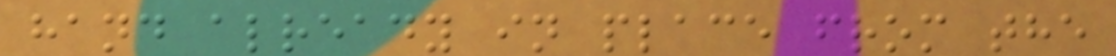hand already in place from the
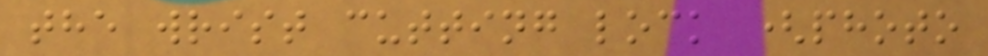the wrist cutting lock (photo
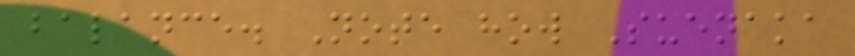balance. Note how Suenaka
